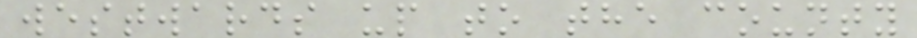westwards up to the county
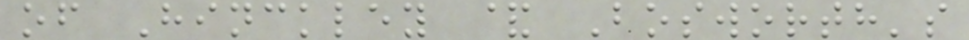of Hinckley & Bosworth's
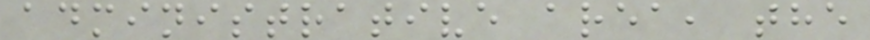administrative area, the
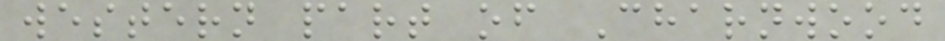western part of Charnwood
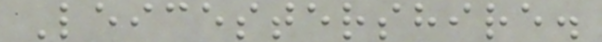Leicestershire.
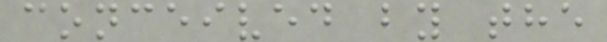conceived by the
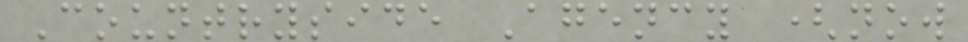Countryside Agency (now
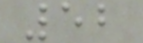52
